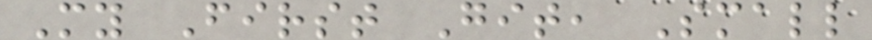My First Git, Small
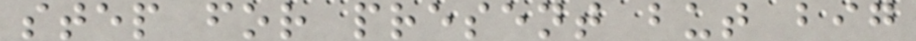step for present but big
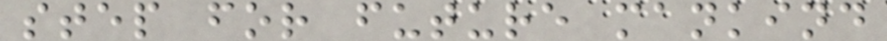step for future mankind
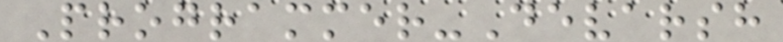Programmer-Devarsh
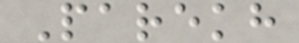Parekh
